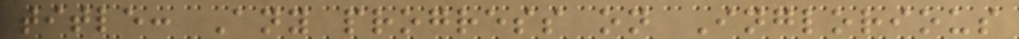title: Any progress on Inglorious
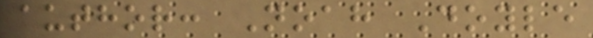author: Noah Doyle
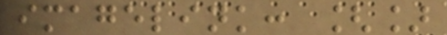imagelink: []
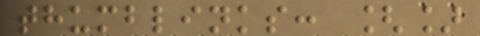thumblinks: []
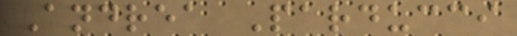Andrea Parducci
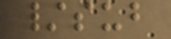/sub
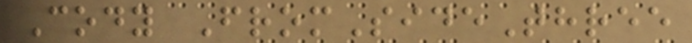Cody FromSideThree
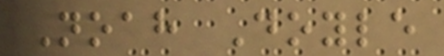Noah Doyle
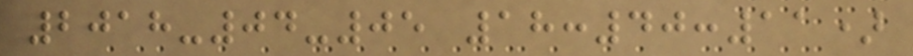2018-04-05 18:40:11)
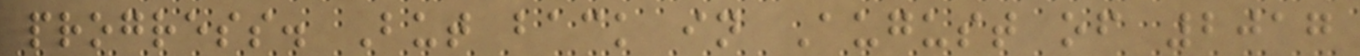progress. But back in August of 2017
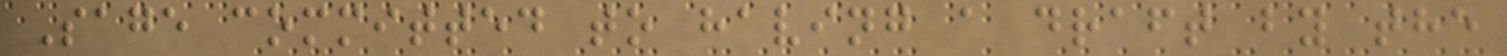Sage committed to having a draft by the
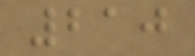210
